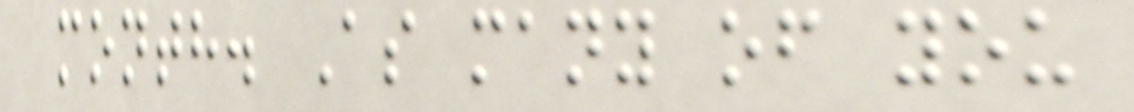month. As many of you
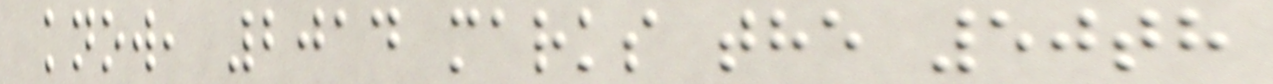know, 2014 marks the 50th
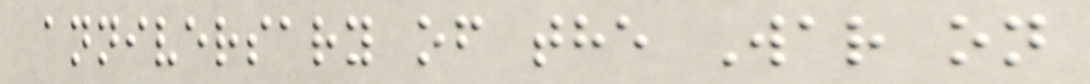anniversary of the War on
